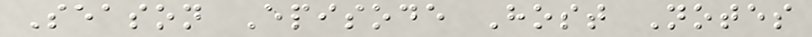Season Episode Host Notes
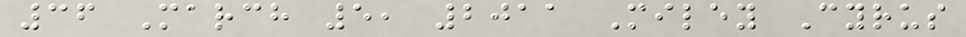36 March 5, 2011 Miley Cyrus
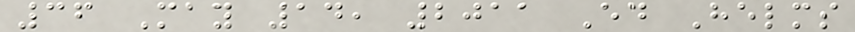36 May 14, 2011 Ed Helms
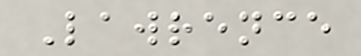Lawrence
